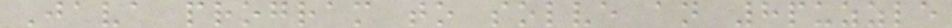Java program to solve an 8puzzle
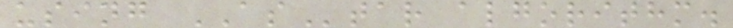using AStar algorithm.
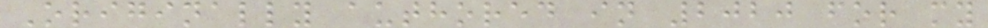Originally authored in 2020 for my
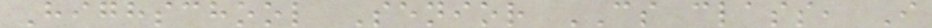Highschool Senior CS class, I
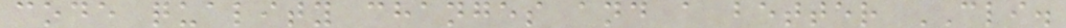code quality changes and a better CLI.
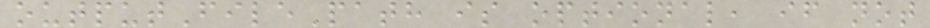outputFilePath is optional, if not
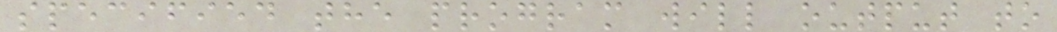specified the program will output to
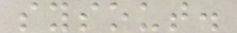sysout.
